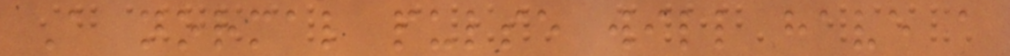A normal pulse will have a
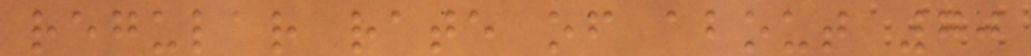regular rate of about 70
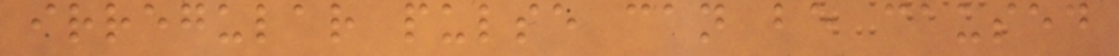irregular pulse can be caused
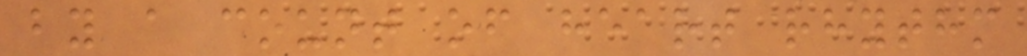by a count of heart rhythm
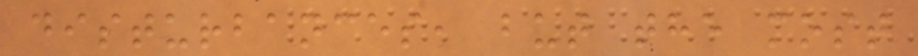disturbances, but the most
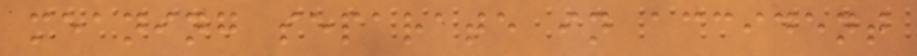meaning separate in accident
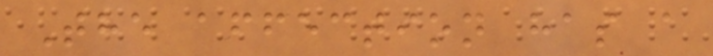The affection has a
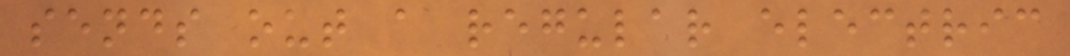sends out a regular electric
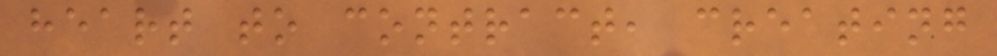heart to contract, creating
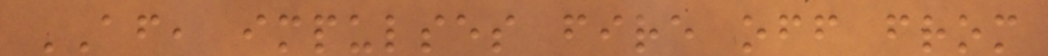AF, impulses fire off from
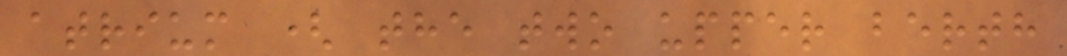atrium ( the two upper berth
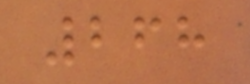268
